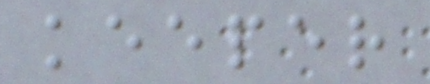keeper
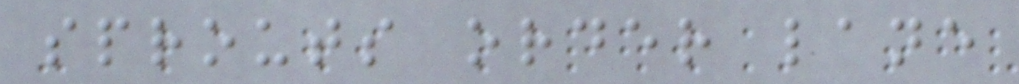sprouts order lane
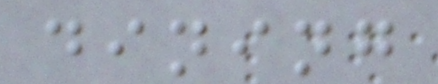dining
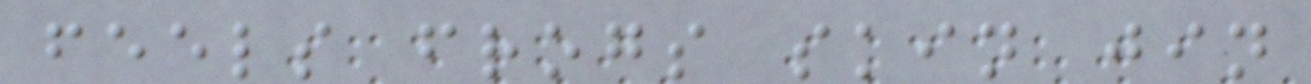feels frogs skin jin
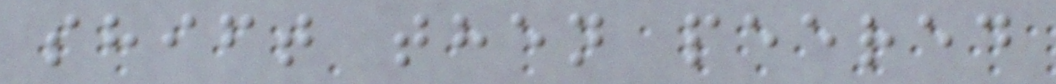shift then peered
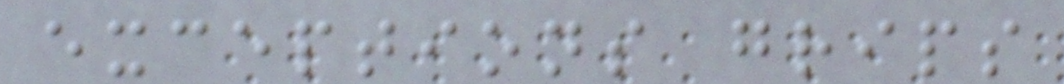exceptions grips
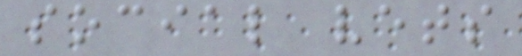social vets
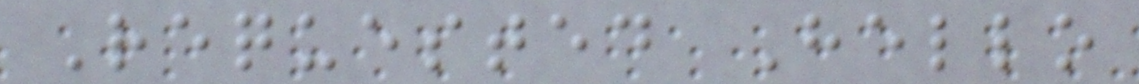Requested Hello
